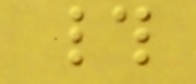#
